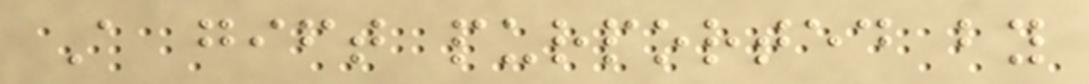A gift purported by
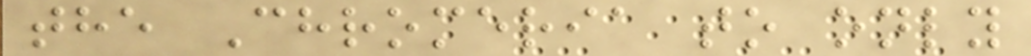the Chromeria to only
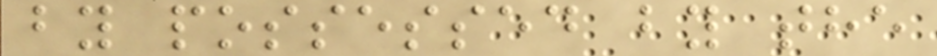by possessed by the
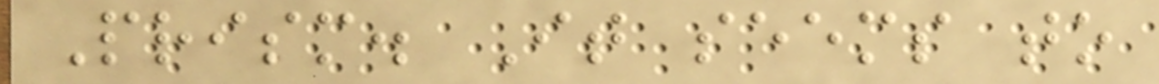Prism. It seems to
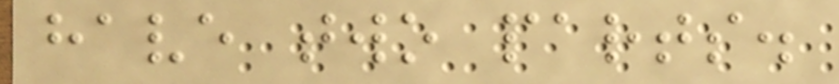have two parts.
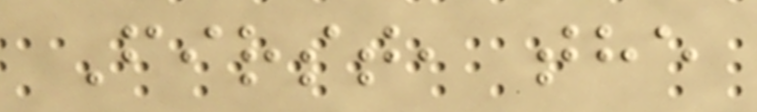First, the
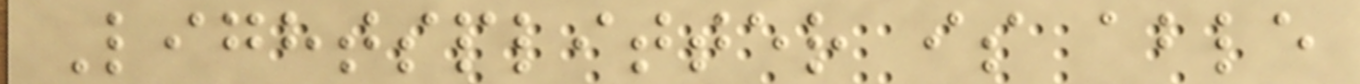Lightsplitter is able
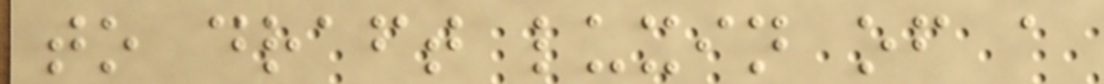to draft luxin of a
